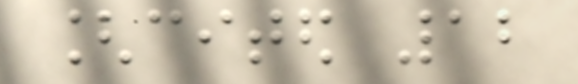[cited 12
